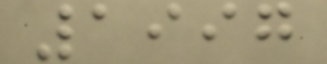1997
